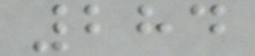284
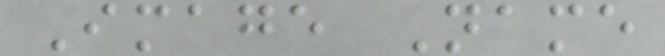Image Name
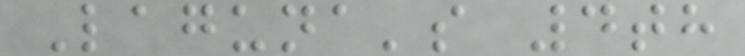Laguna's 4th
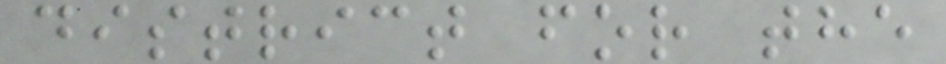district for the
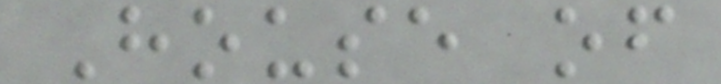House of
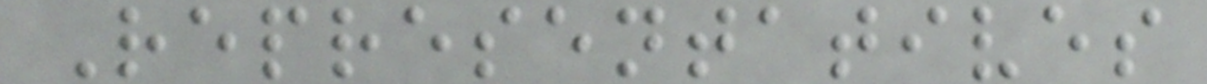Representatives
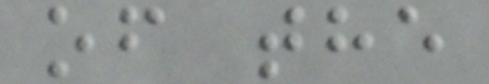of the
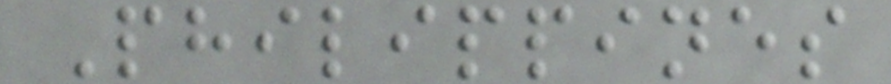Philippines
